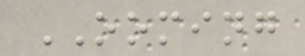OOMING
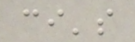ci's
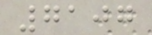7107
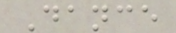Dance
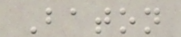Baton
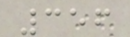356
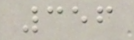356
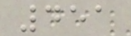451
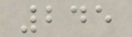245
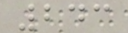243
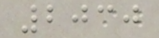2030
